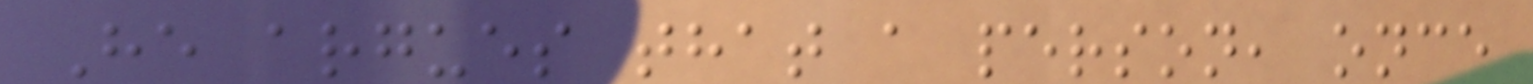He argues that a person, once
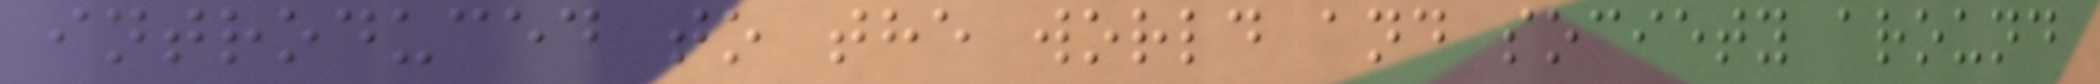introduced to the world and society around
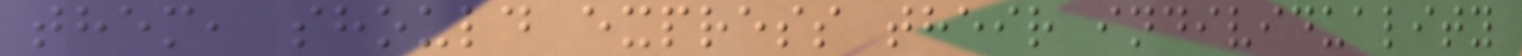them, should express their individuality
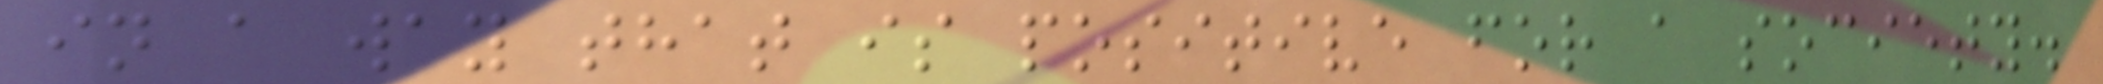in a way that is positive for a society.
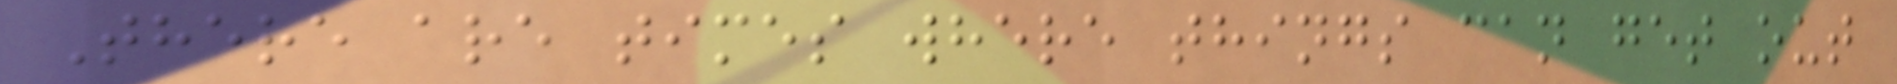There are times where things can get out
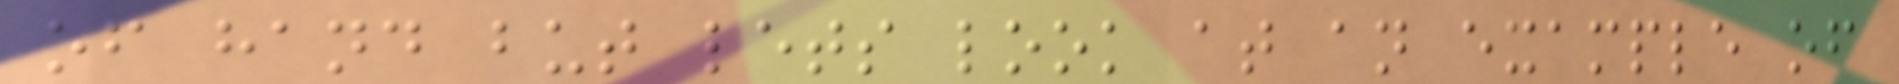of hand but lets look at an example of
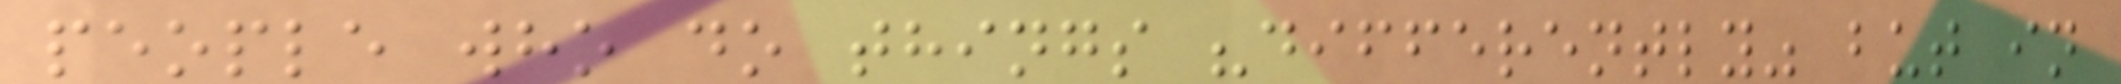people who do things "differently" but in
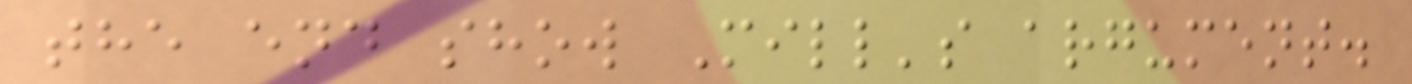the end show Mill's argument.
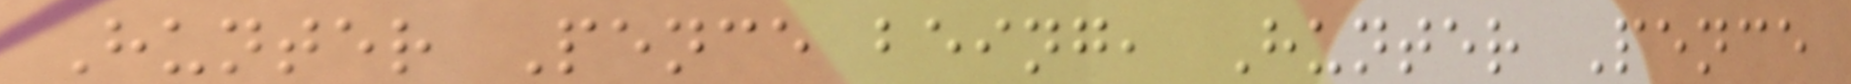Hunter Pence being, Hunter Pence
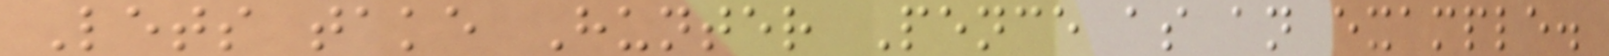Lets take Hunter Pence as an example.
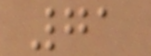71
